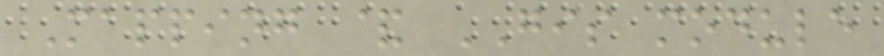Mapping & GIS module
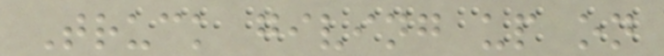Truck giving up on
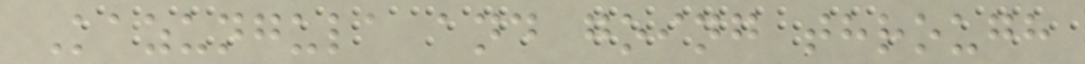Kazungula and going through
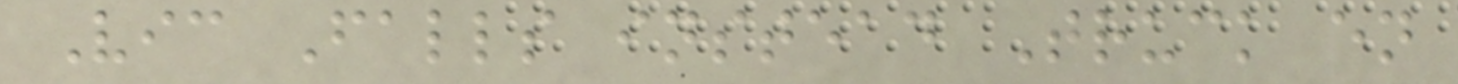Vic Falls instead Truck en
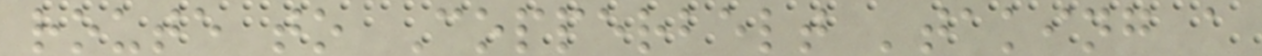route to Copperbelt 'taking a
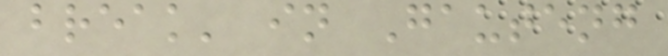break' in Gauteng
